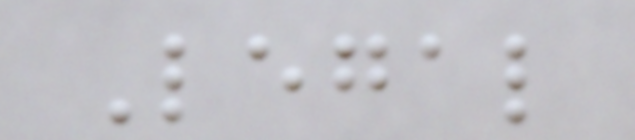Legal
